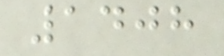1408
